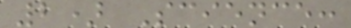2) Science:
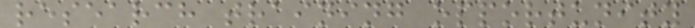research training opportunity
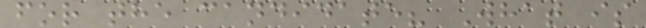for the candidate? What is
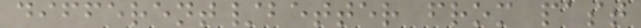different/better from past
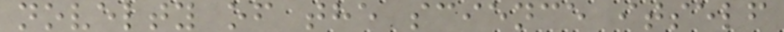novelty of the science itself
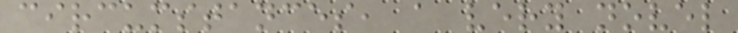circumstances, a very novel
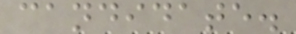candidate.
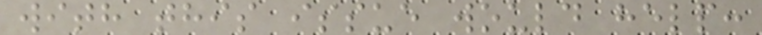with this issue would help:
